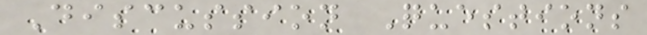Discussion Questions
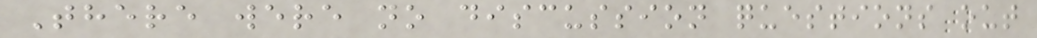There were no discussion questions out
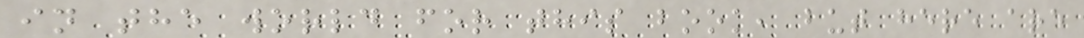in the world for this book, but here are
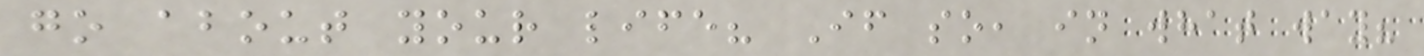go about your life? If so, in what way?
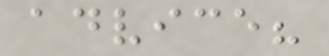advice?
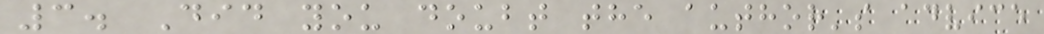3. Did you doubt the author's advice
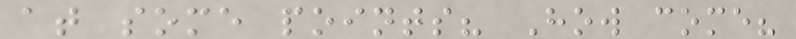at some points? How come?
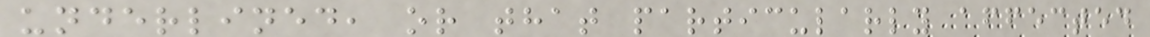underlined, or that particularly affected
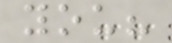you?
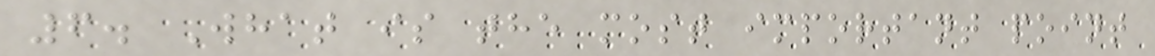6. What is the most important point
